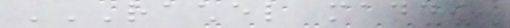RACHEL MADDOW,
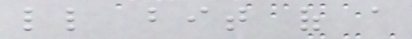little bit of a
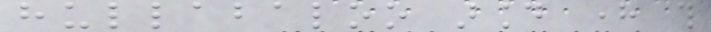hullabaloo around here this
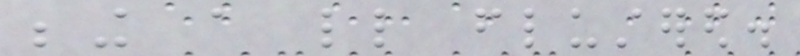being a little flustered.
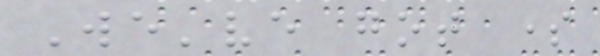We've got some
